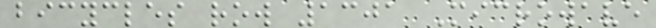bicycles row 1301 Microwave
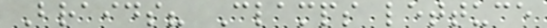Braids? Clamps lettuce
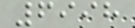6998
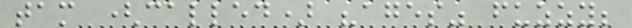tam (called) "ages" fuzzy;
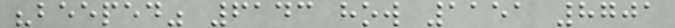"beeped" 6143 how 1151 8701
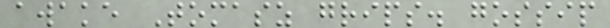awake Tomasz grips. gossip
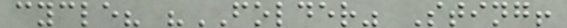cycle? "FOLDER" Sting!
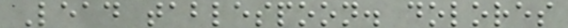Lead tablespoon. dolores
